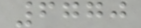6770
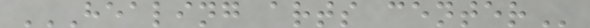HEALING ARTS CENTER
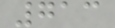713
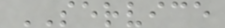SERVICE
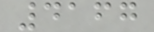4167
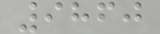9860
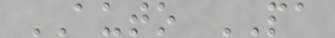AUTO PA
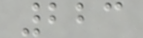223
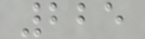225
